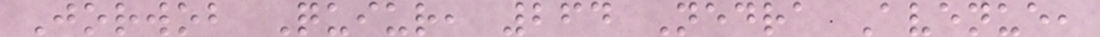Jorwob Quiur, 264 Nedra Avenue,
